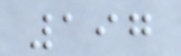197
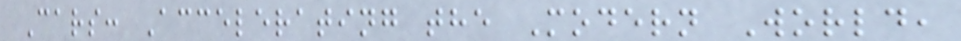Cars: Accelerating the Modern World,
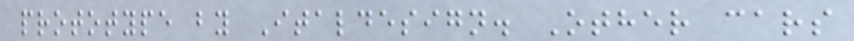prototype by Italdesign. Other cars
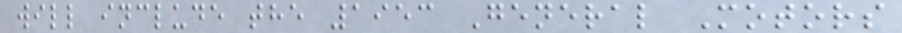will include the 1953 General Motors
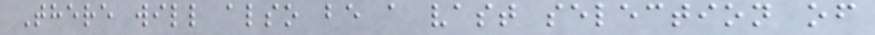There will also be a vast selection of
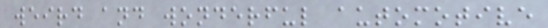weird and wonderful automotive
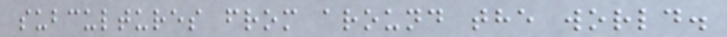subcultures from around the world.
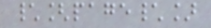\[page\]
